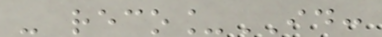- reco_ID:
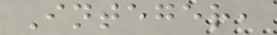Integer,
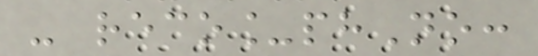- reco_phNo:
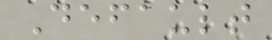Default
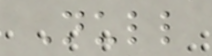Null
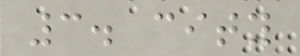3. city
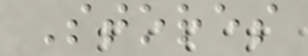Stores
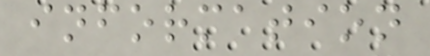information
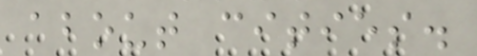about cities.
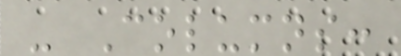- Columns:
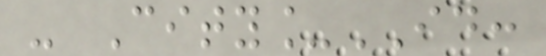- City_ID:
